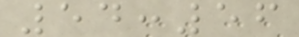54:56
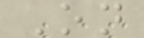On
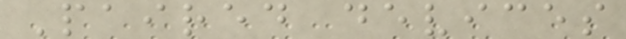Paired devices
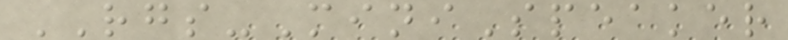RGS-MiniSpeaker
